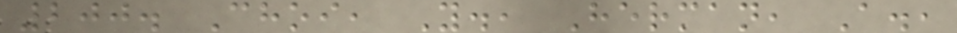200. Choi, Y., Herman, A.,
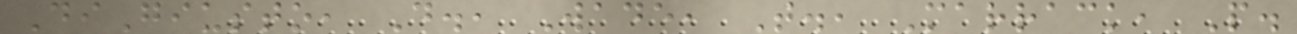DiGiusto, D., Wade, T., Marrack, P.
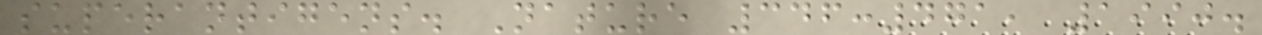superantigens. Nature 346:471, 1990.
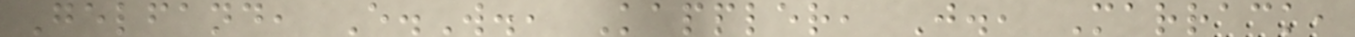Gelfand, E.W., Kappler, J., Marrack,
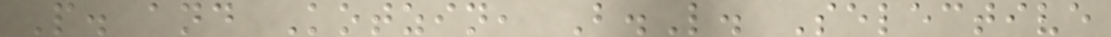P. and Kotzin, B.L. Selective
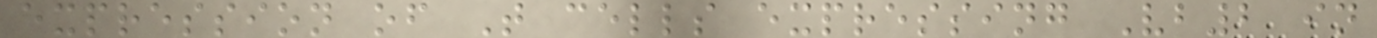expression of T cells expressing Vb2 in
